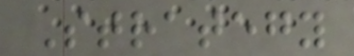Strategy
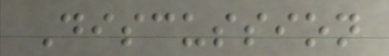Discussion
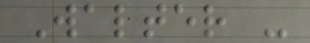Walter -
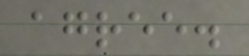agree.
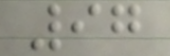97
